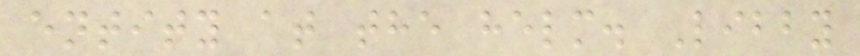entity at the helm. Libby
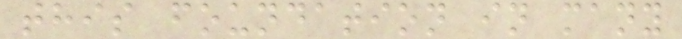this foundation in many
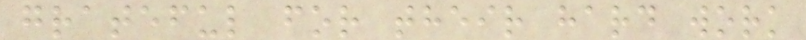grateful for their hard work
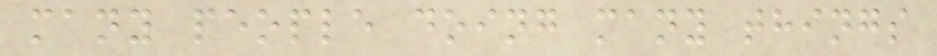many people doing many things
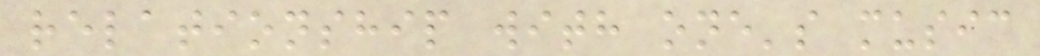relationship with one's music
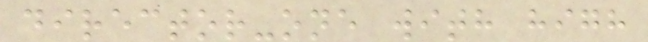director-one with high
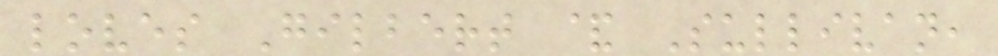loves Gilbert & Sullivan,
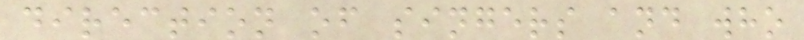direction of singers and who
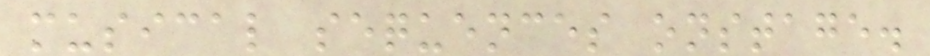musical sequences onstage.
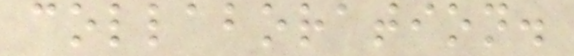collaboration.
